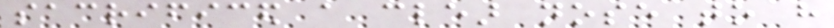sacrificed a clear nose to have
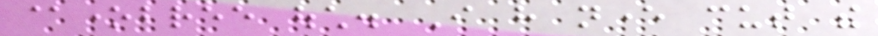@onebree ouch. I have never cut the
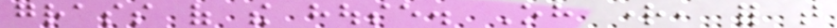grass of the house. Oh right, for that
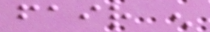fair enough
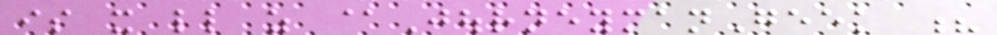is it little as @JourneymanGeek ?
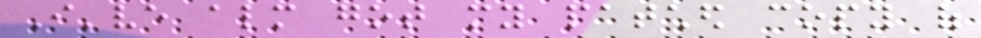I've almost got my patched copy of
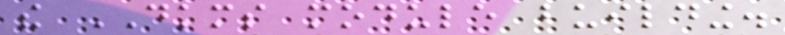the DKMS module building.
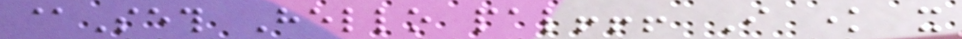@Seth Hello pal!!! I know it
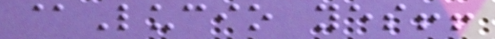@Lucio yes!!
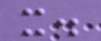it.
